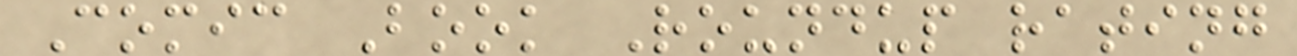Comic Book Roundup rating
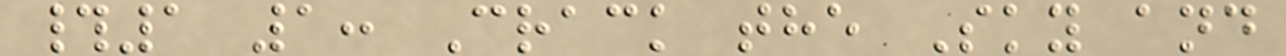#1 1: Crack the Sky and
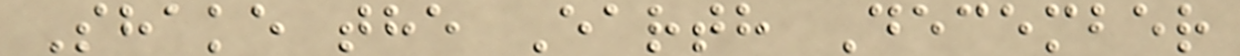Shake the Earth December
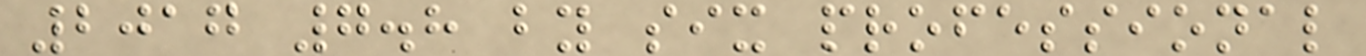2017 7.8 by six professional
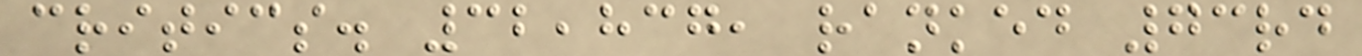critics. 32,837, ranked 73rd
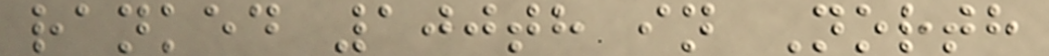ranked 100th in North
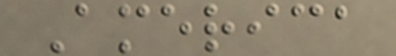America
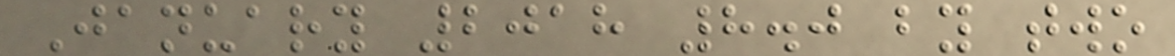January 2018 8.0 by two
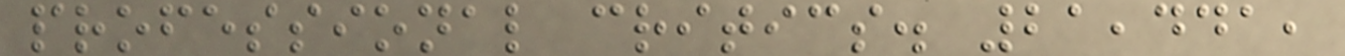professional critics. 21,441,
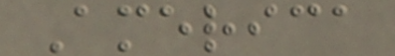America
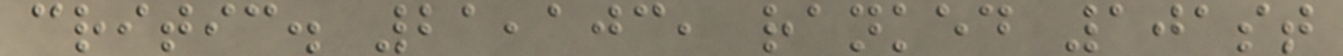critic. 21,103, ranked 101st
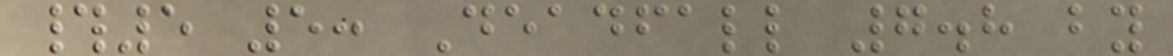#5 5: Deadfall 7.8 by
